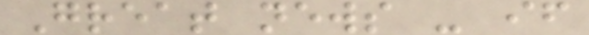Great news - if
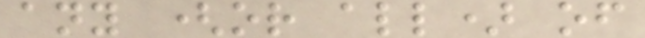any (or all) of
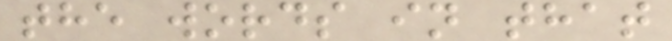the words in that
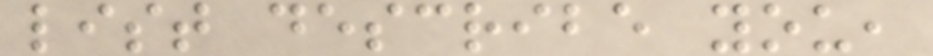list describe you,
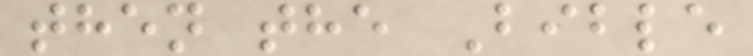then the Bible
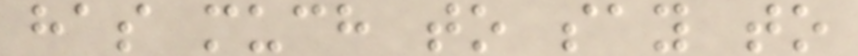has much to say to
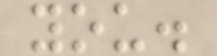you.
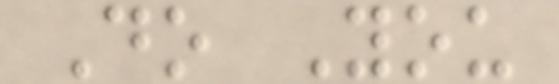Do You
